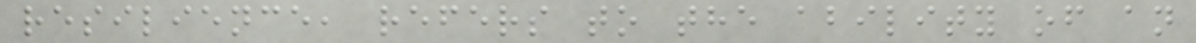resilience, refers to the ability of an
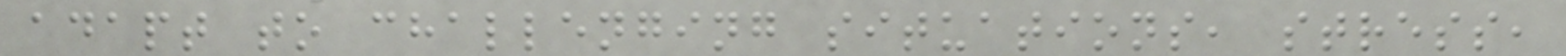adapt to challenging situations, stress,
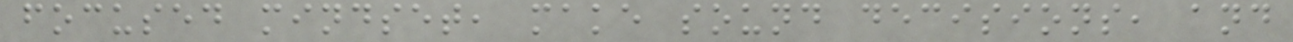focused mindset, make sound decisions, and
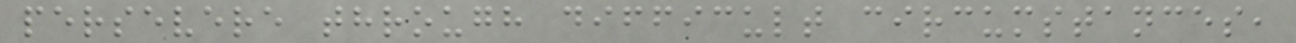persevere through difficult circumstances,
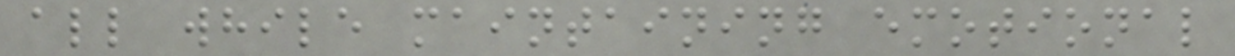all while maintaining emotional
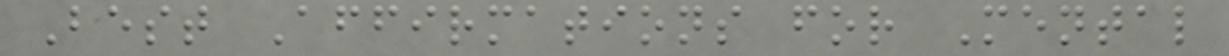Best Affirmations for Mental
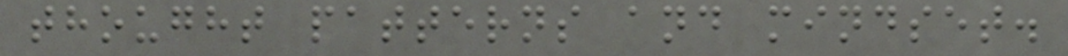thought patterns and mindset.
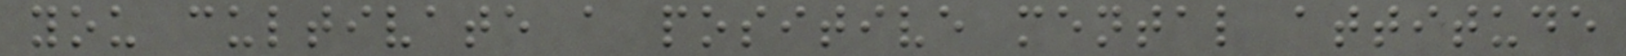you cultivate a positive mental attitude
